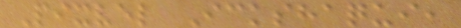Pixvel Ickshaqui,
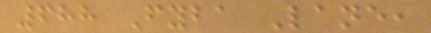688 Fyba Lane,
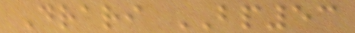Drari BP53
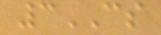3CS
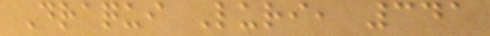Draqui Luri, 341
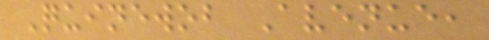Quinewob Avenue,
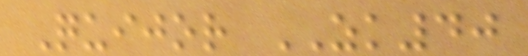Quijor ZK40
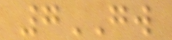7GW
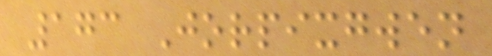173 Jorpixgwen
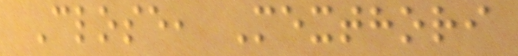Close, Mexthori
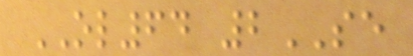OL64 2SE
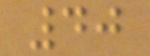40
